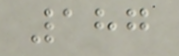187
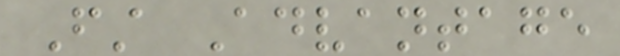First Advantage
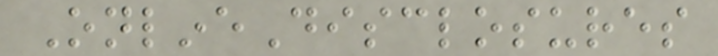OnlineDisclosures
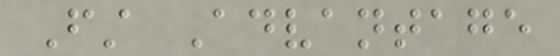First Advantage
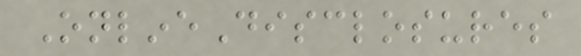OnlineDisclosures
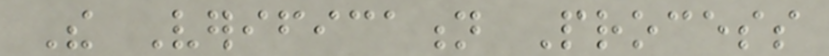The Verification Process
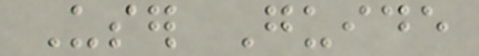User Guide
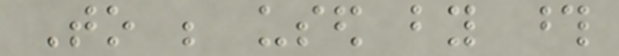To be used by those
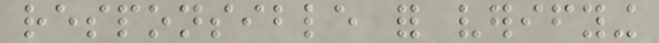responsible for verifying
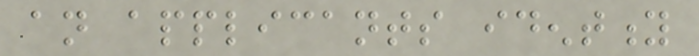an applicants identity
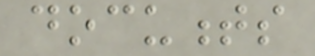documents
